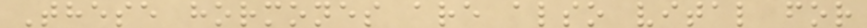These hormones are also vital for
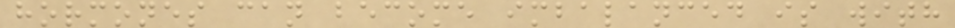hormones can become imbalanced is with
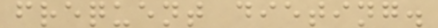frequent dieting.
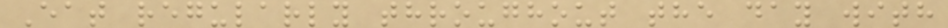Eat regularly throughout the day with
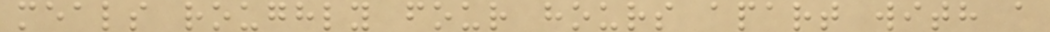meals roughly four hours apart with a
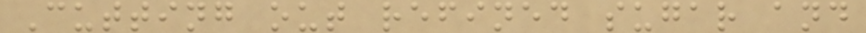Cutting out refined sugar and
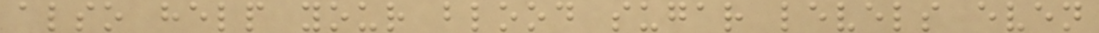also help your blood sugar levels even
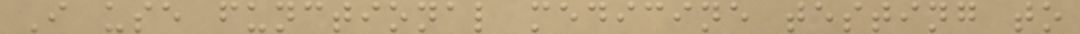I use functional medicine testing to
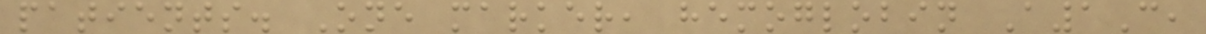patients. One marker, hemoglobin A1C,
